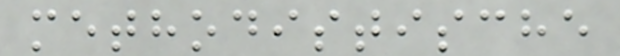methodistische
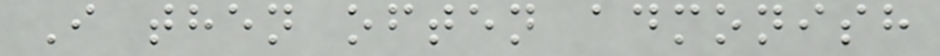I then often admonish
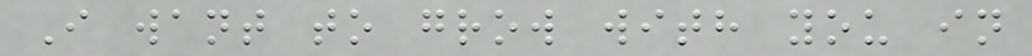I want to grow with you in
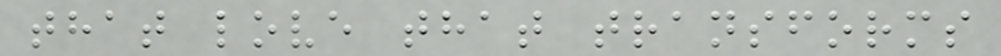that love that transforms
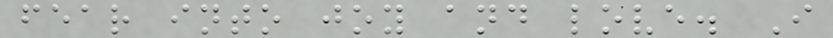fear into joy and love. I
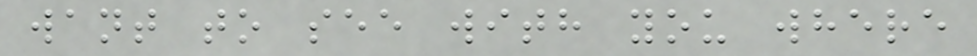want to see with you where
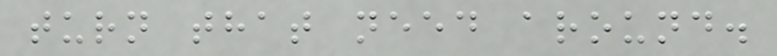turn that need around.
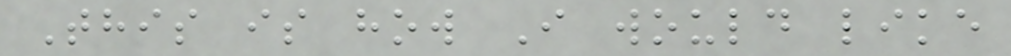This is how I would like
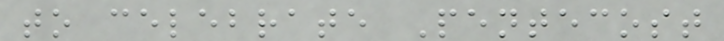to celebrate Pentecost
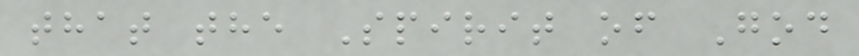that the Spirit of God
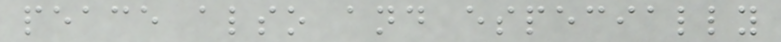peace also and especially
